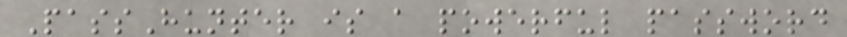PassHunter is a powerful password
